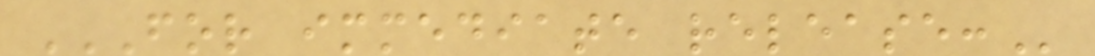FOR IMMEDIATE RELEASE:
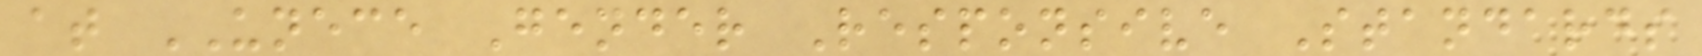at UNECE Gender Responsive Standards
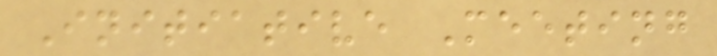Initiative Meeting
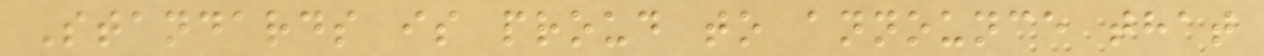Standards is proud to announce that
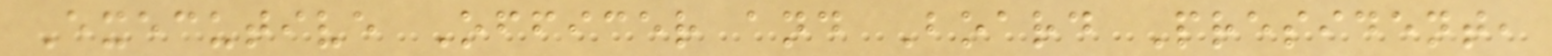Executive Officer and Board President,
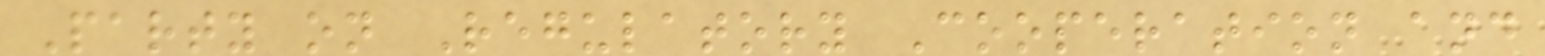Party on Regulatory Cooperation and
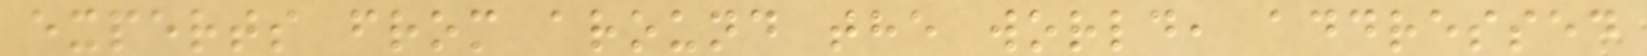experts from around the world, addressed
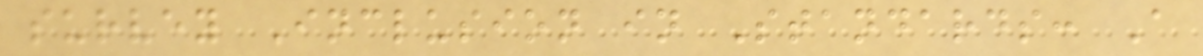survey Inclusion in Standards: A
